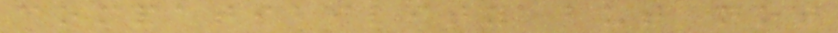compatibility but not
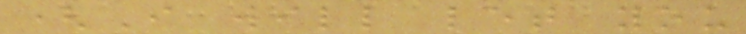(I will let you
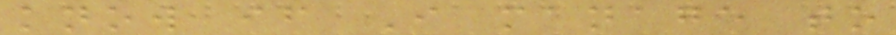know if I manage to
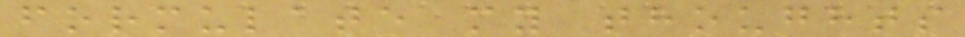formulate my thoughts
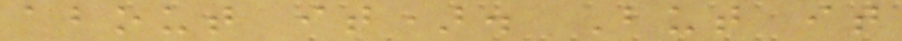about it). But it
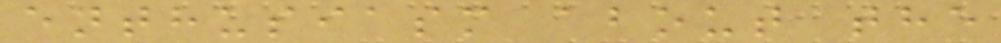enthusiasm about the
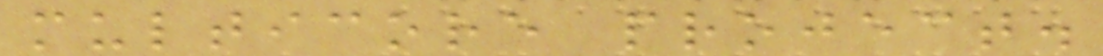multicore project.
